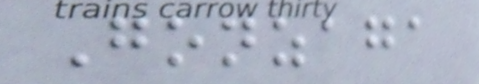Gonzaga
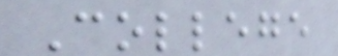College
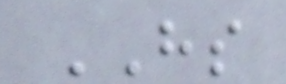HS
